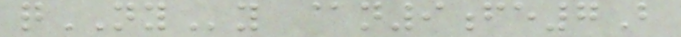qNYy @n9fe7B
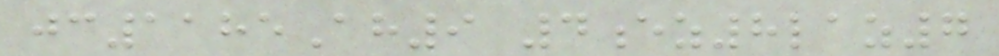jc1185Ah9 4ez8laz7
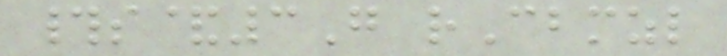#s&3G rCbmzl
